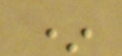*
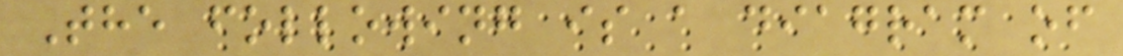The following is a diagram of
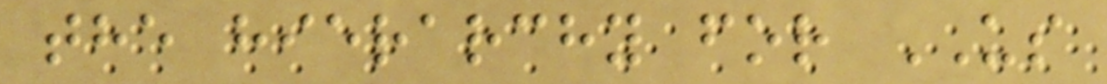the hierarchy for US
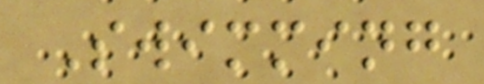Swimming
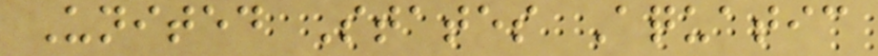United States Aquatic
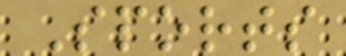Sports
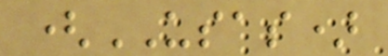(USAS)
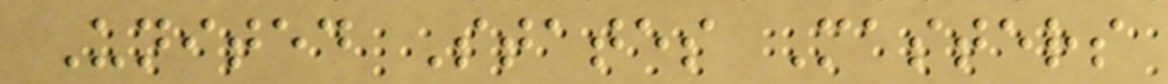United States Masters
